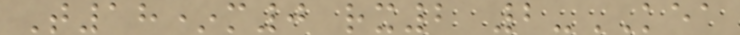T18*m0 rx2 2-KEA
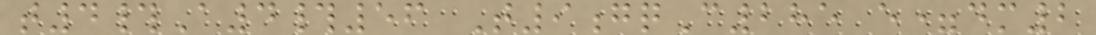t4#A4#56 T9gqC285 e=dm2
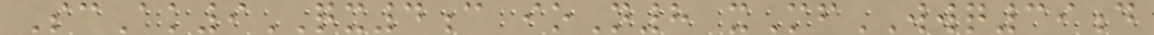ScAk9QX4c ioN8 xMfWWQ39d
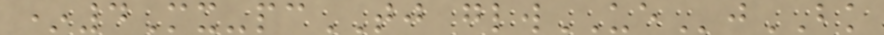*4Mx-pcTJ glwUEjBK
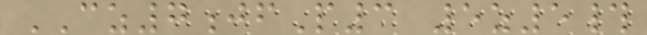CZ7jfP3 5z5#
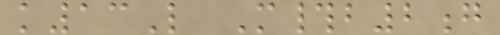k13L M#b2g
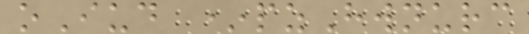oIud *pzHwnurc
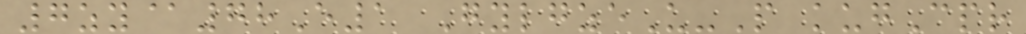7zy@78E1 GylgzeU-P kugCpr
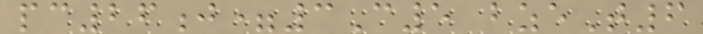pc26j=3C5 bzeT6
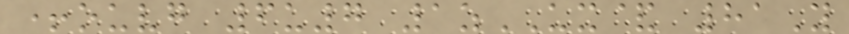+ouvg 6u7 1zUX& 81Y
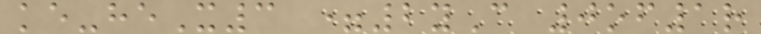ke-heX3 =2yC 0of1r
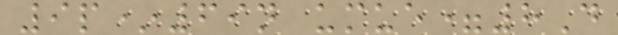9p*69n umue=8D
